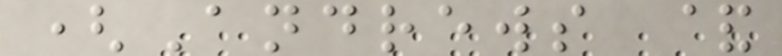(Andrews &
